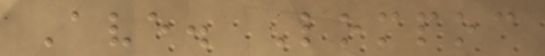Ave. Lompoc
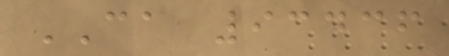CA 93436
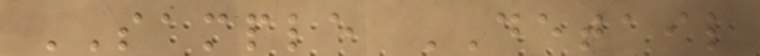SAMPLE DETAIL
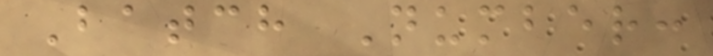Batch Number:
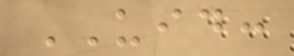UID:
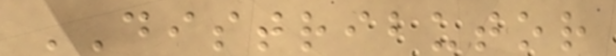DISTRIBUTOR
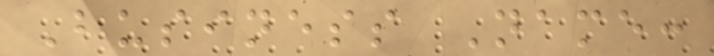Business Name:
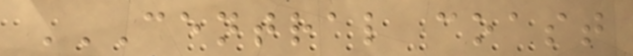CENTRAL COAST
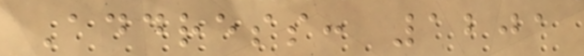Address: 1201
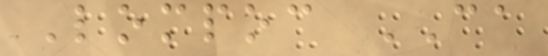Lompoc CA
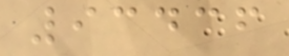93436
